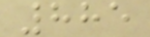885
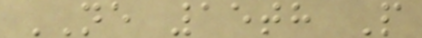NE 15th P
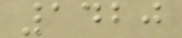1420
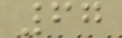67
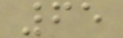65
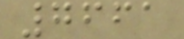7661
